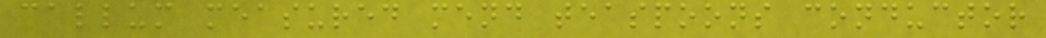callum measured mend teaspoons conductor
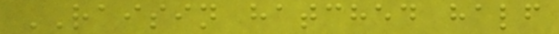RAISIN hatched half
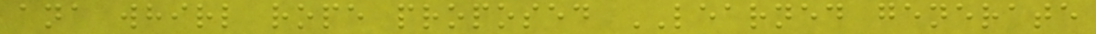ana whirl rope proposed LEARNED generate
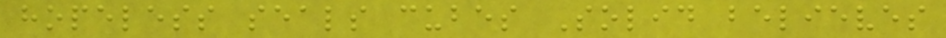hopeless seals cubes Solid believes
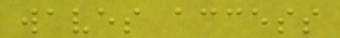waves access
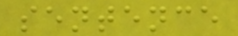sentence
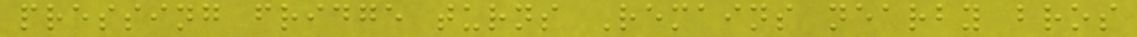pressing fridge turns Remains nearby bros
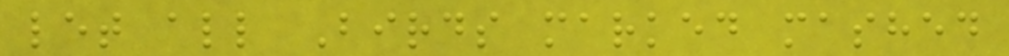let all Birds marked mashed
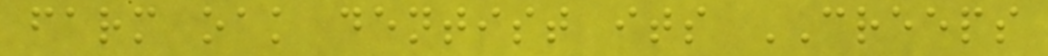farm oak dentist its CREEPS
